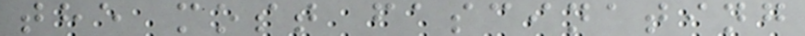the most fascinating
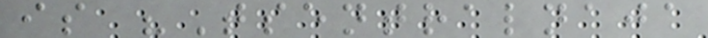is "Tsentralnaja
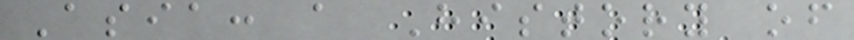Asia: a History of
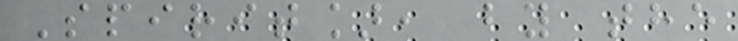Spirit], by the
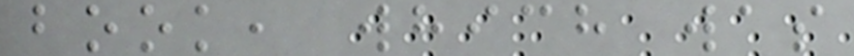book, which was
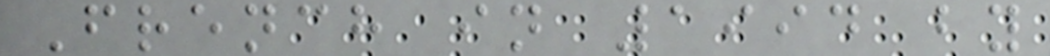French in 1994 by
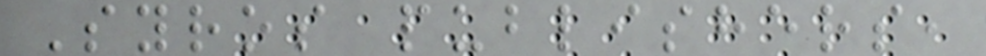Syros publishers,
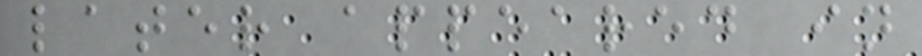later appeared in
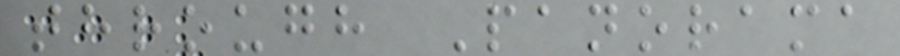through Panorama
